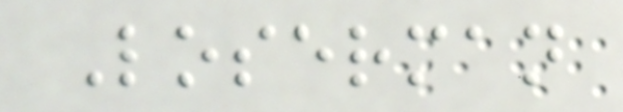Loserman
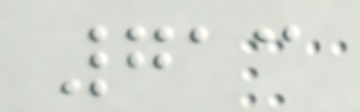713
